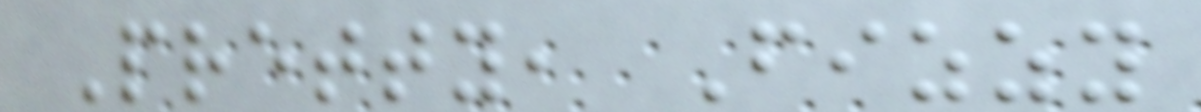Pretty, Fizzy
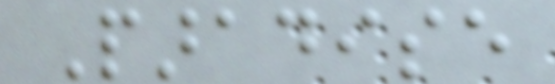Paradise
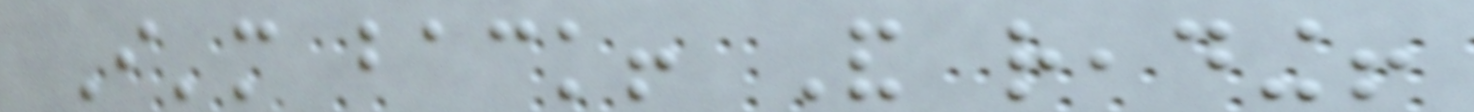I'm back! And reading!
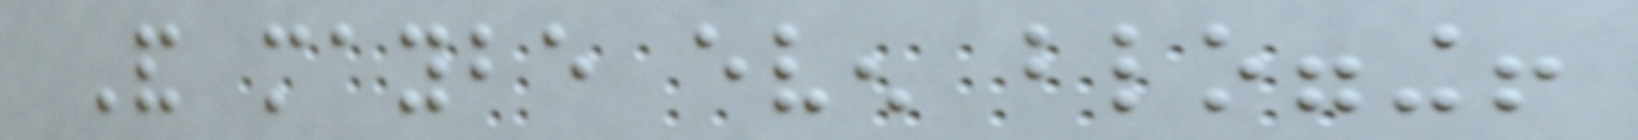And maybe even blogging!
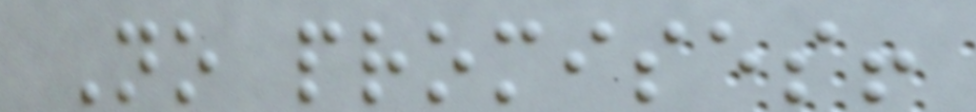No promises!
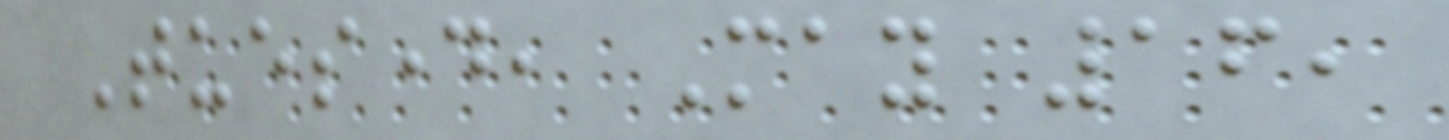Tuesday, May 16,
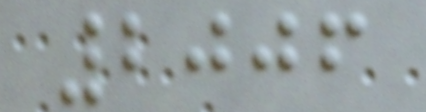2006
